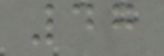47
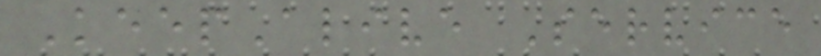KeepAlive Service
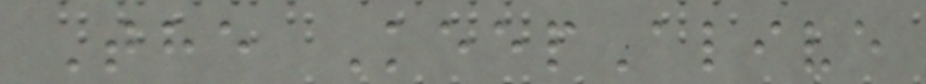The KeepAlive
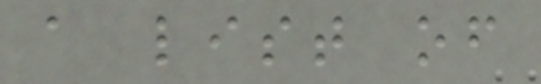a list of
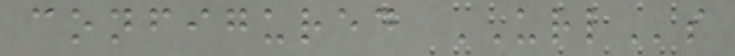configured URLs
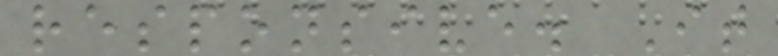responsive. It
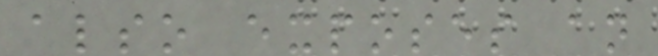also exposes an
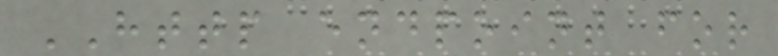HTTP endpoint for
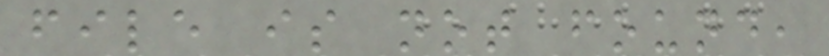file is not found,
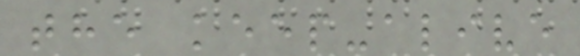the keep-alive
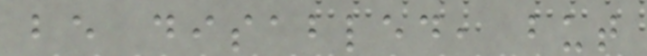be disabled, but
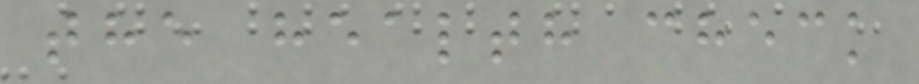the health check
